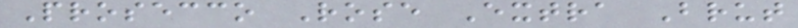Prosecco Rose Extra Brut
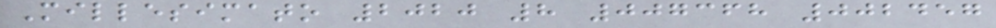Millesimato 2020 8 007368 002457
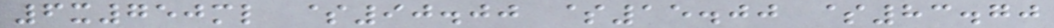6x750ml $90.00 $15.00 $83.70
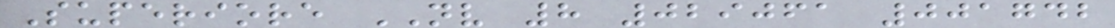Superiore NV 8 029061 001742
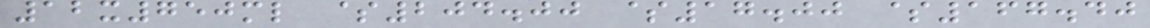12x750ml $204.00 $17.00 $167.40
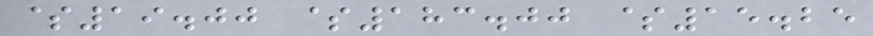$19.00 $183.00 $15.25
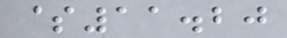$11.20
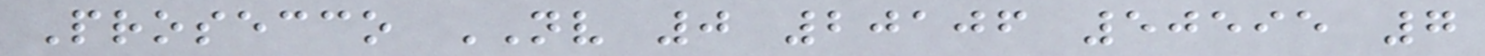Prosecco NV 0 20106 50595 7
